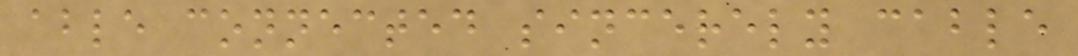able connected sincerely cable
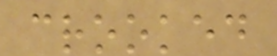crooked
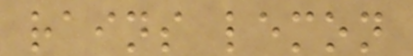rains lemon
